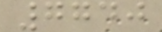7740
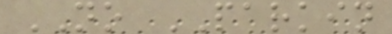NO PARKIN
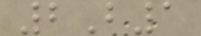2B1
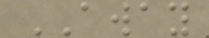AWAY
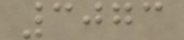3073
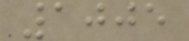1005
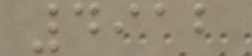4912
